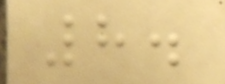8.
